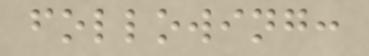following:
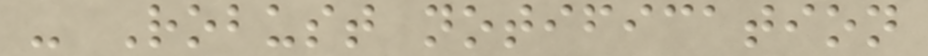- Robust notification
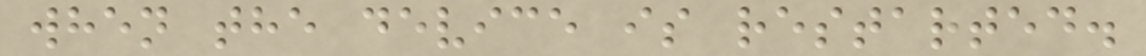when the device is restarted.
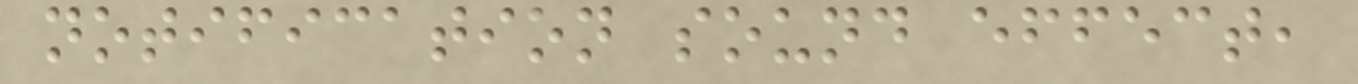notification sound effect,
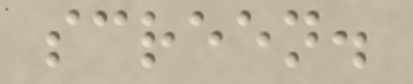screen.
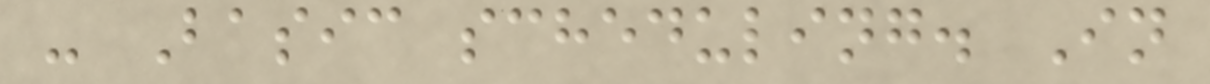- Basic scheduling. In
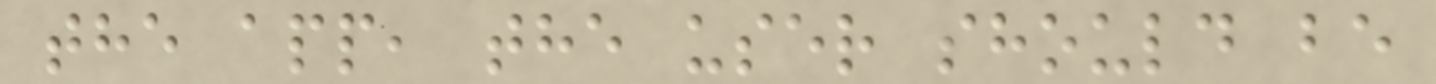the app, the user should be
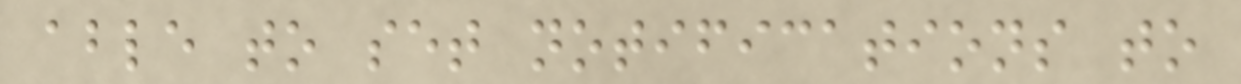able to set notifications to
